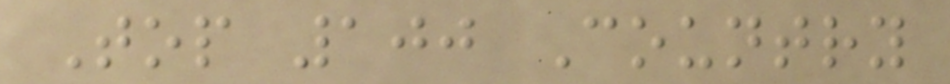Top 100 Country
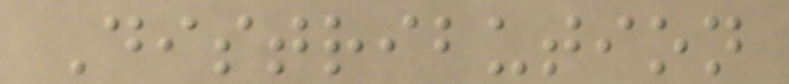Distribution
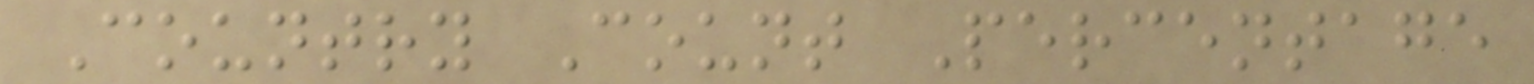Country Count Percentage
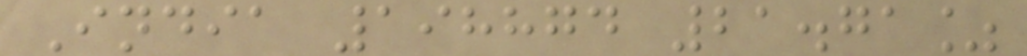India 198874 21.71%
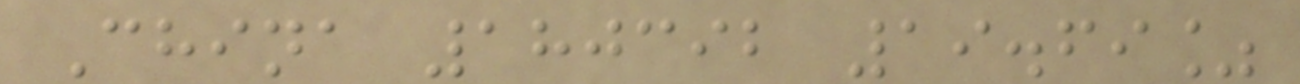China 180392 19.69%
